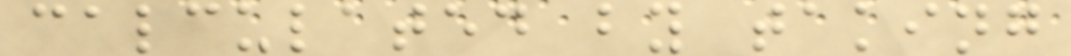calculated by taking
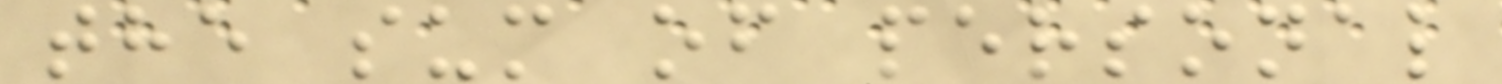the sum of personal
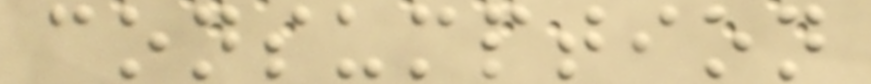consumption
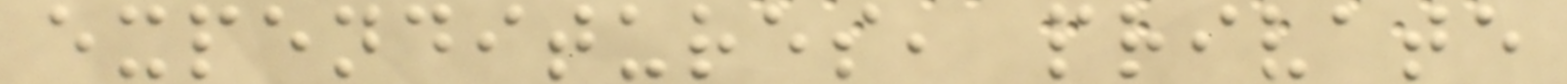expenditures, private
